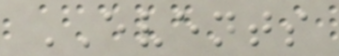EVENTS
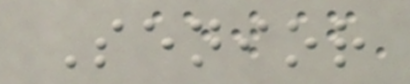Senior
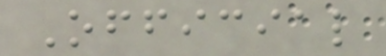Official
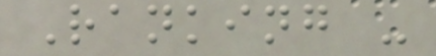Ranking -
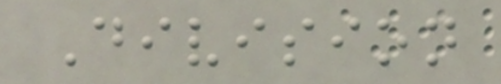Division
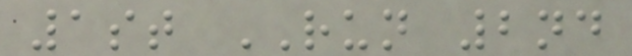1st RUN 2nd
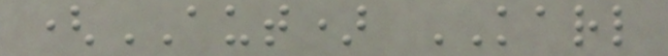(AUT) KARL
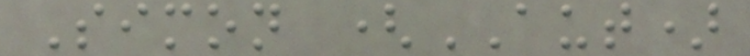Simon (AUT)
